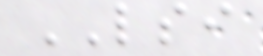LSI
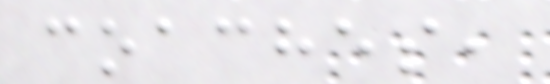coaches,
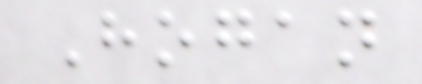Hogan
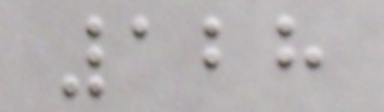128
